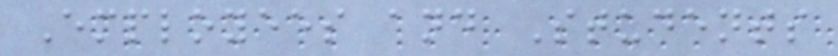Employees and Students
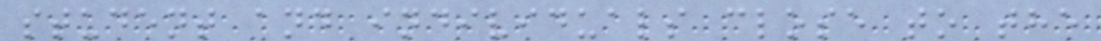student and individuals close to the
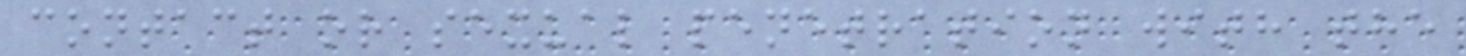contact or sexual penetration with the
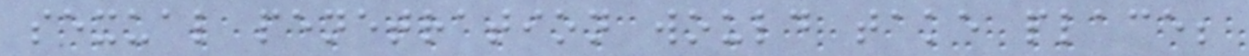sexual penetration would take place;
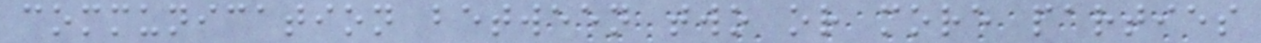communication between two or more parties
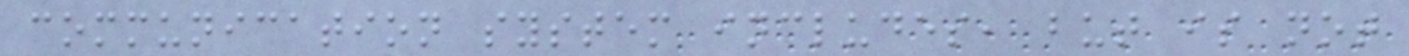communication system includes, but is not
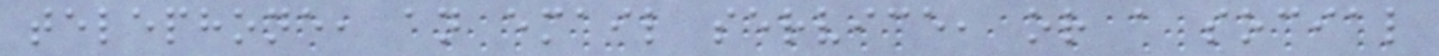telephone, an email service, or a social
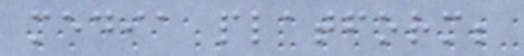media platform;
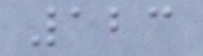123
